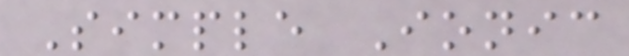Simple Ionic
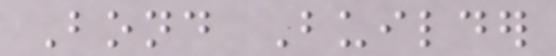Bond Builder
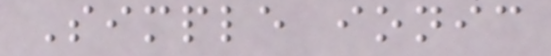Simple ionic
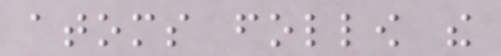atoms follow the
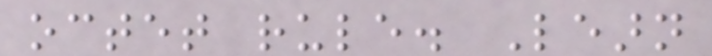octet rule. Learn
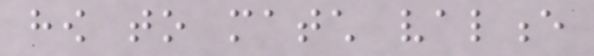how to match valence
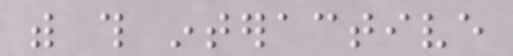with this interactive
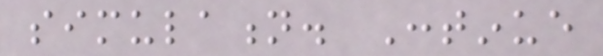simulation. Continue
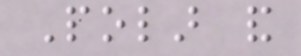Polar and
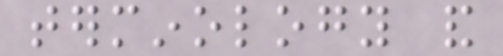terminology and
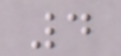4
